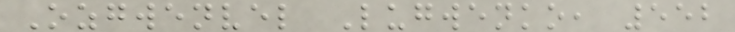Ozgwenvel Lugwenko, 552
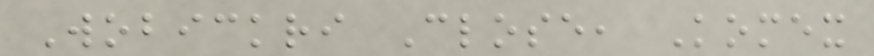Wobickri Close, Komex
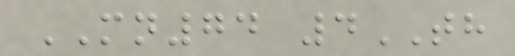MN74 4TH
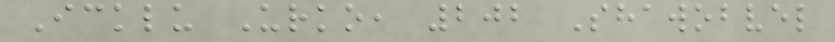Icklu Urko, 202 Shawobvel
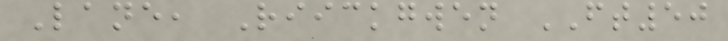Lane, Riickgwen FT50
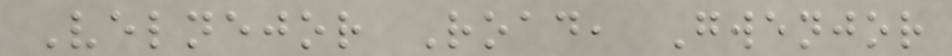Velnejor Road, Gwenjor
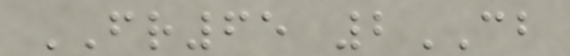FR65 2CB
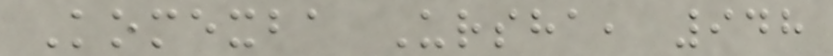Komexba Ursha, 948
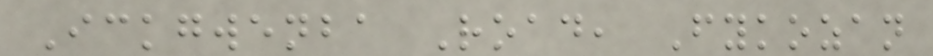Ickgwenba Road, Fykozan
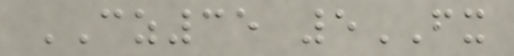CZ35 5FX
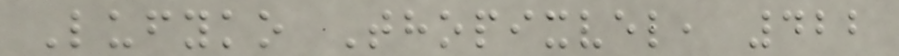Lufyko Thopixvel, 422
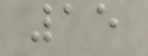15
